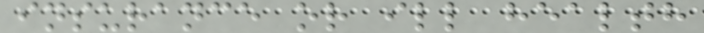insurance or ill health
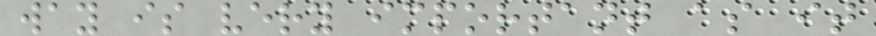way is very important as it
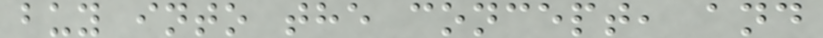buy into the concept, and
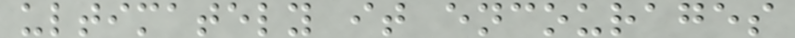ultimately it encourages
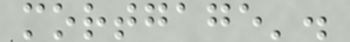mortgage'.
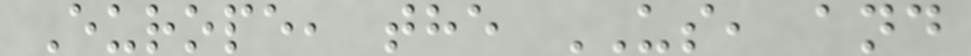Europe, the US, and
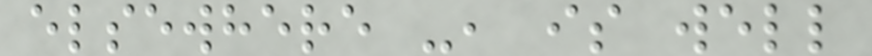elsewhere -, is well
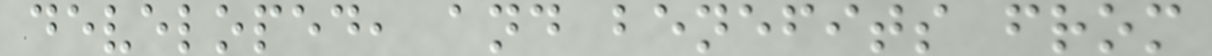developed, and benefits from
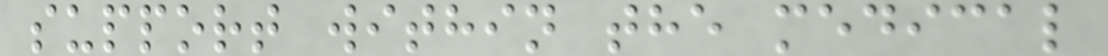support within the medical
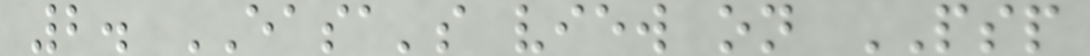2. EASA's view on PSP
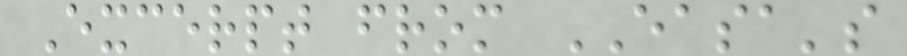Excerpt from EASA's
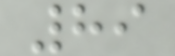89
